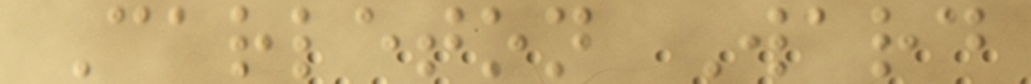Carleton Ward
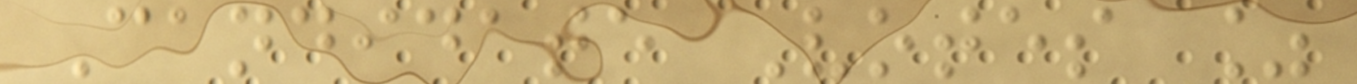Candidate Votes %
